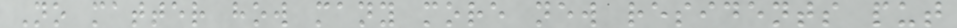No matter how many more new residents put
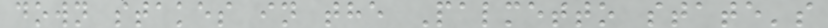down stakes in the Palmetto state's
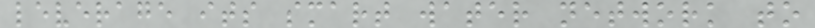leverage its smart water network to
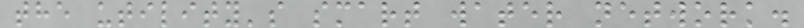the utility's smart water network.
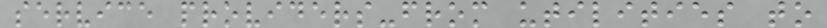service providers-from utilities to
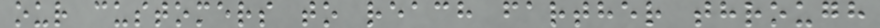our customers to reach farther through
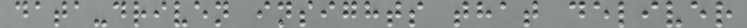data-driven insights that deliver
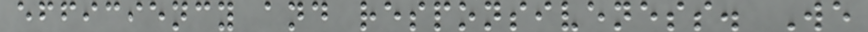efficiency and responsiveness. We
